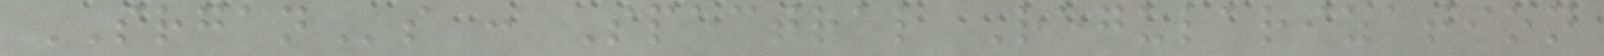SRGANs : Spectral Regularization
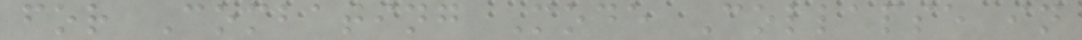for Combating Mode Collapse in
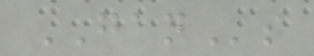GANs
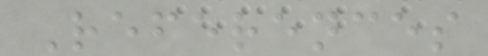References
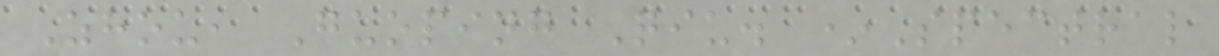Zhou, Guoping Qiu. *Spectral
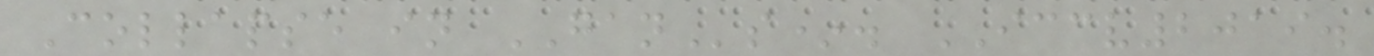Collapse in GANs*. ICCV2019.
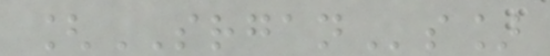[SRGANs]
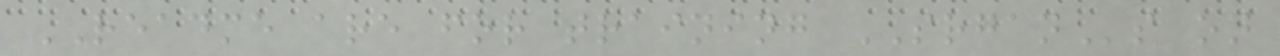README are for training SRGANs on
